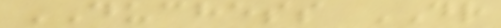DUCHESS DR
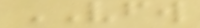VFW
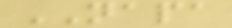NAPA
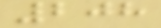208
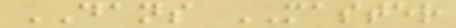DANS MASTER
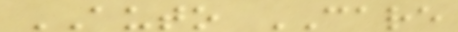AUTO CARE
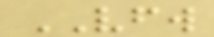VFW
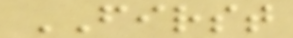FIRST
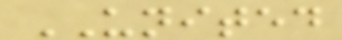UNITED
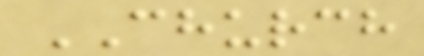CHURCH
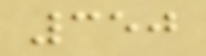350
